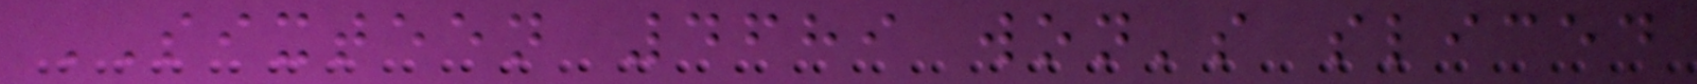SIXTEEN 4689 won's sliced
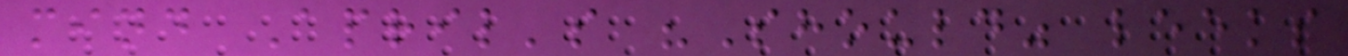mind April's "Should" leeks
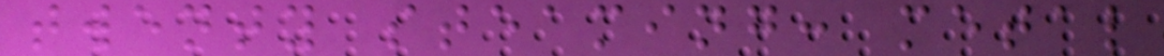twenty steaming: metal
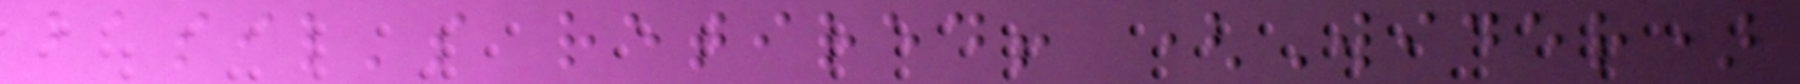basil's retired! (Wider)
